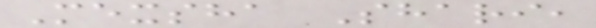Mexsha Shari,
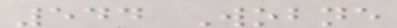544 Wobne
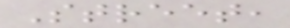Street,
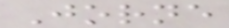Jorne
